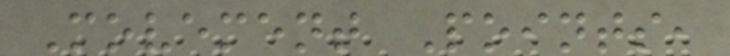Movement Points,
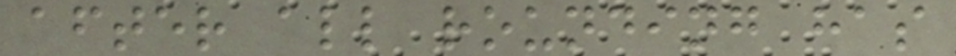after all rounding has
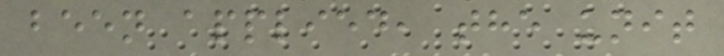been applied, the unit
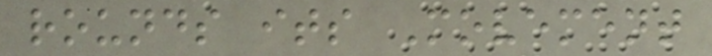rounds its Movement
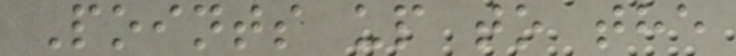Points up to the
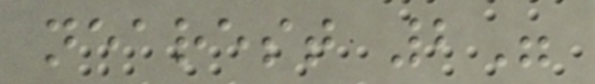nearest 2"
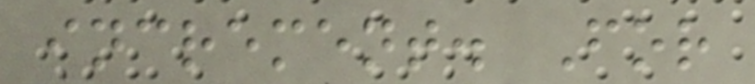increment. For
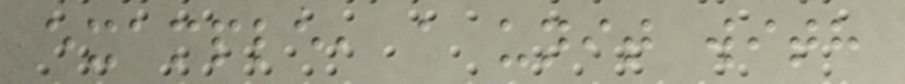example, a unit with
